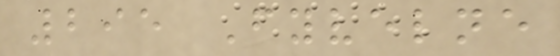295 Fyvelne
